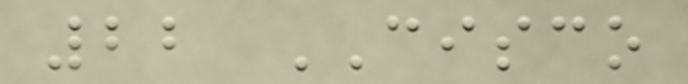22 CISCO
